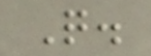Q.
